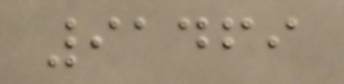91469
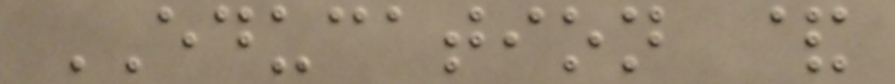EDUCATION &
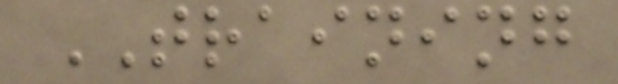TRAINING
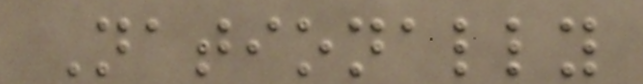Nationally
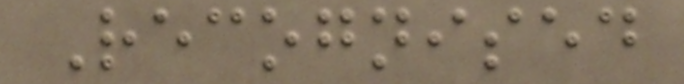Recognised
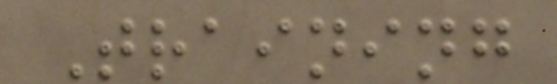Training
